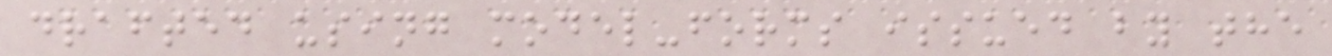drafted using model-forms issued by the
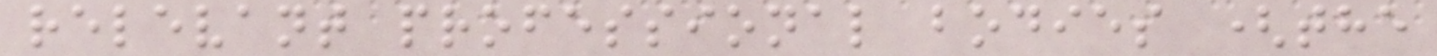relevant professional bodies (the
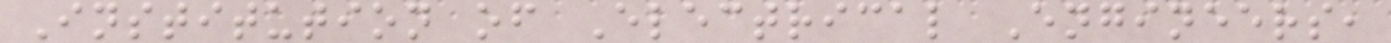Institution of Electrical Engineers,
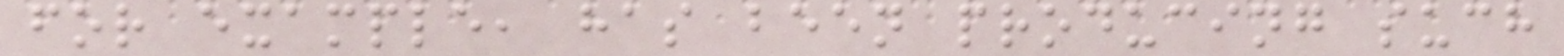for example, has been producing such
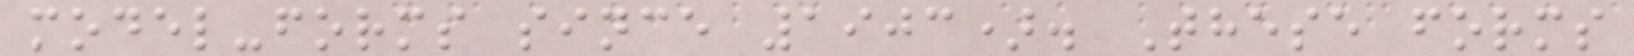model-forms since 1903). These forms
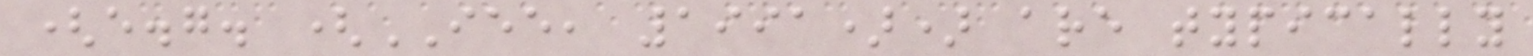(e.g. (IEE, 1991)) are typically
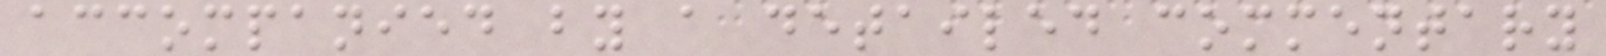accompanied by a detailed commentary
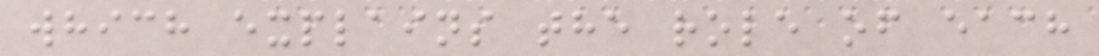which explains the role of each
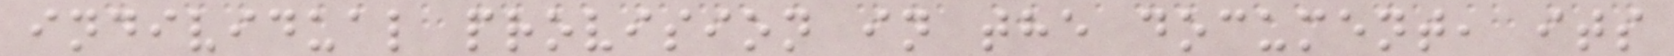individual provision in the document, its
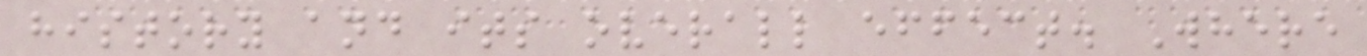history and its overall effect. Where
